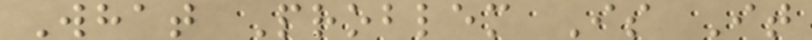What Problem Is It
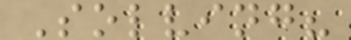Solving?
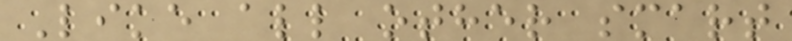Like all other smart
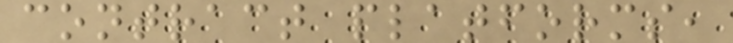contract platforms,
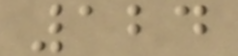124
